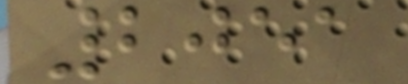2051
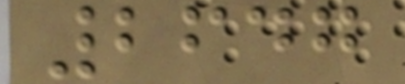2647
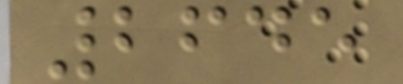2645
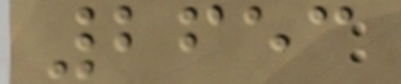2653
